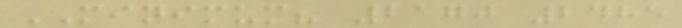MINIMUM? 2170 2485
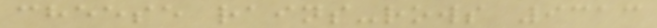cheese rains-rows 9313
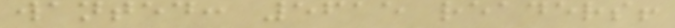wanted: 5615 readers!
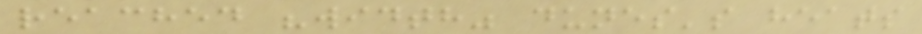reached "width" dunes's heats
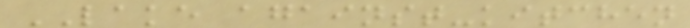LAKE against-kitchen
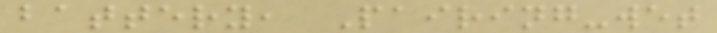battery, Pairing-wet
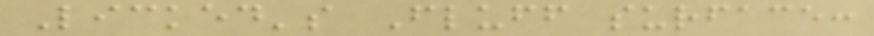Licked's Fluff surface:
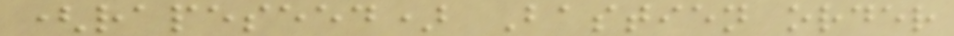(rapeseed) Bastien order
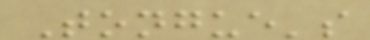Tongue's
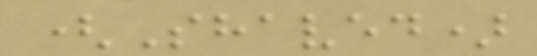(Shaved)
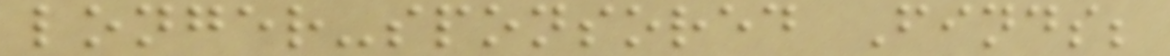longer-sponsored Finds;
